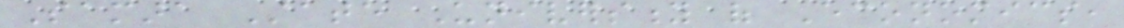Samara State University of Economics,
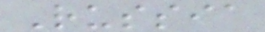Russia
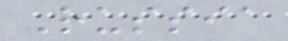Russia
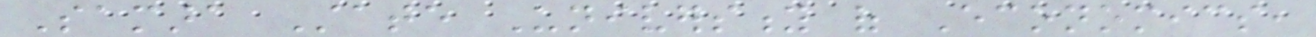Samara State University of Economics,
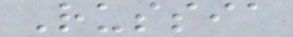Russia
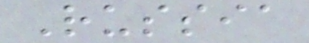Russia
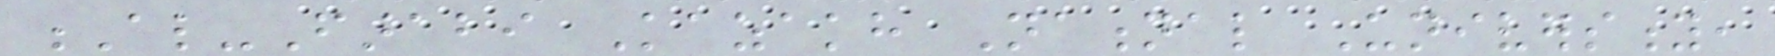Al-Farabi Kazakh National University,
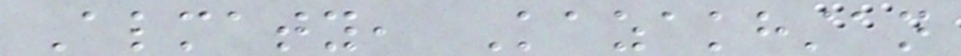Almaty, Kazakhstan
